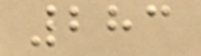283
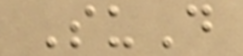SuD
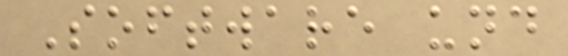Software und
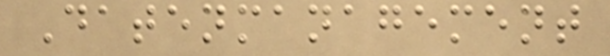Datenmanagement
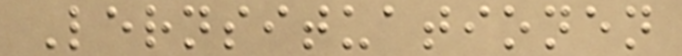Lernsituationen
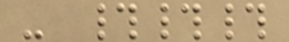- ###
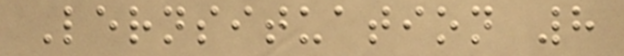Lernsituation 8
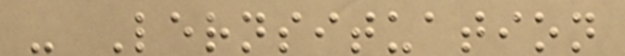- Lernsituation
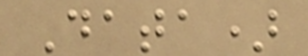Data)
